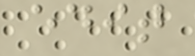edit
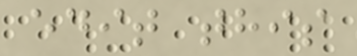edit this
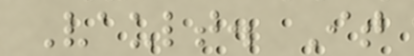Vault. It
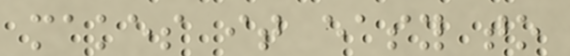makes it easy to
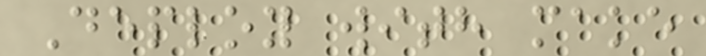Deploy with make
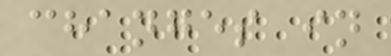changes in
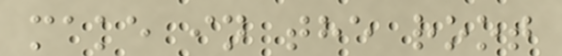make in the root
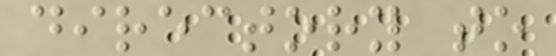directory to
